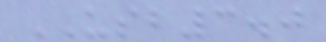USB3.0
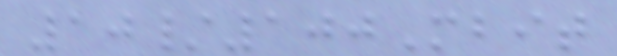10/100Mbit
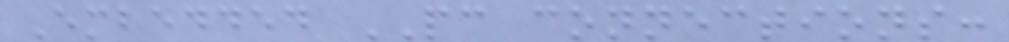Embedded PC connections:
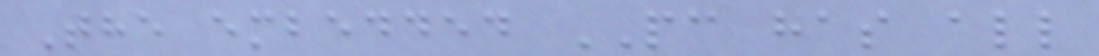The embedded PC has all
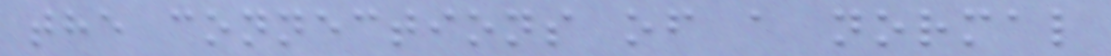the connections of a normal
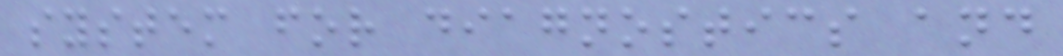system for diagnostics and
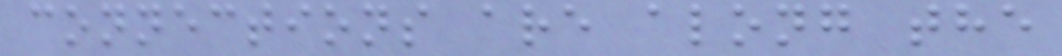connections are along the
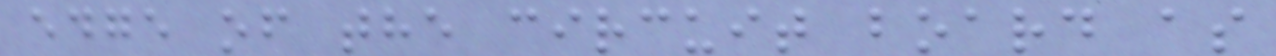edge of the circuit board as
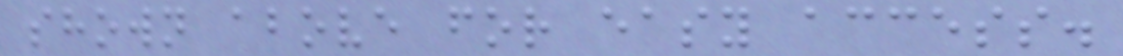shown above for easy access.
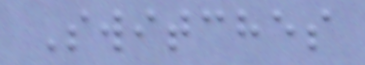Switches
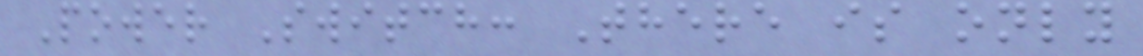Power Switch: There is only
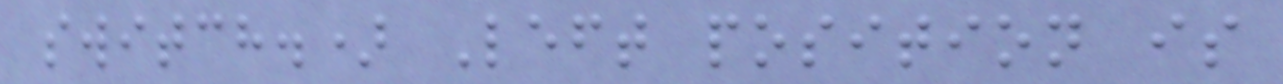switch.) Left position is
